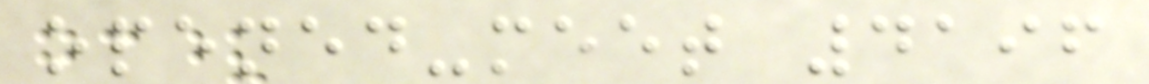opened-meet 4196
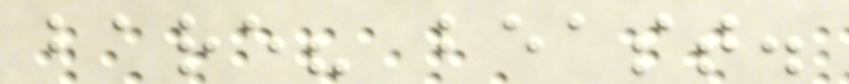bare? beast.
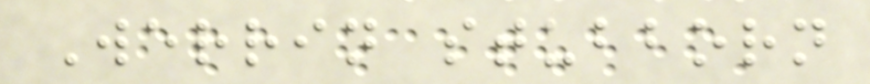Werrin stubborn
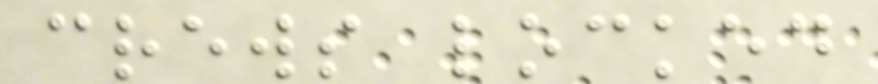crews locked
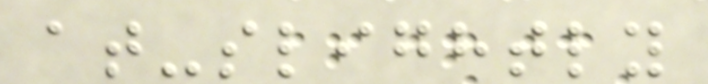at-slightly
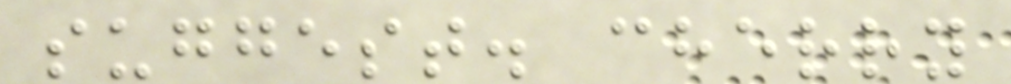suggest. cherry
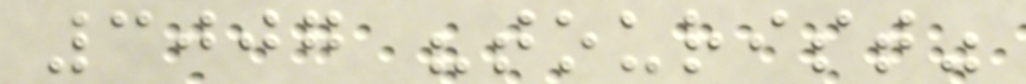3007 "tourist"
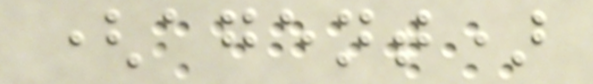(agent)
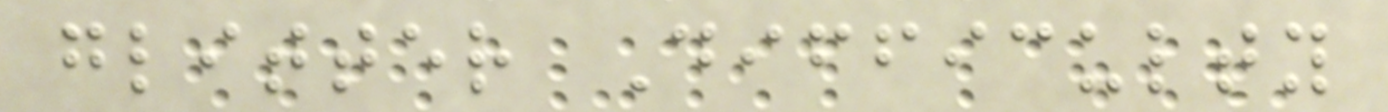glitter Difficulty
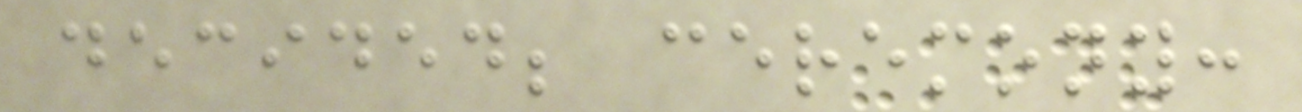decided; ceremony:
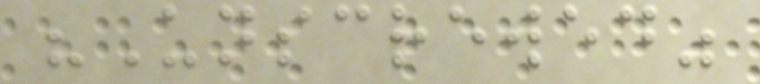"Unscrewed"
